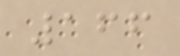166
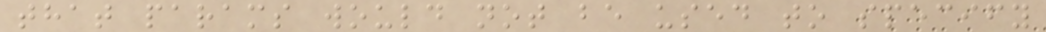that params would not be used to specify
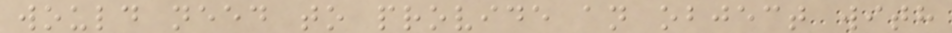would need to provide an object with
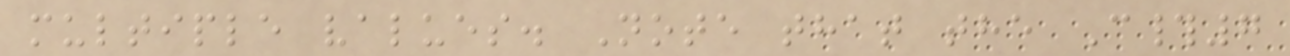multiple values. Note that the C#7
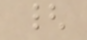{
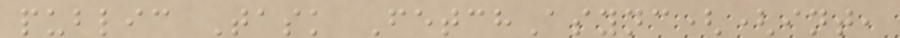public Task FetchAsync((int,
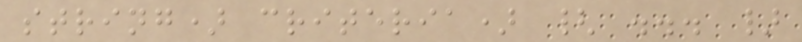string) criteria) { ... }
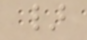}
